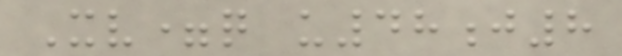Xv=q u48j8
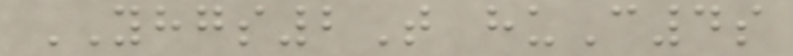YHGS2T huC4s
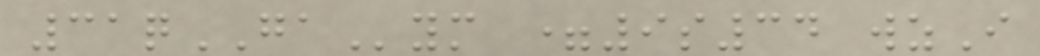31qGAym =9s34 wzI
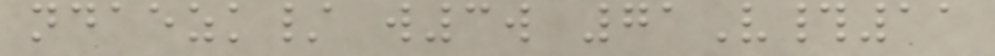ndaezk/ w3w 71V#11
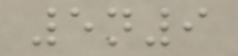5n9
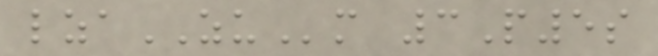lzaZUm 3P5s
